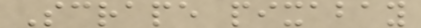Scrape pixabay
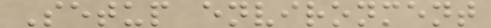Setup environment
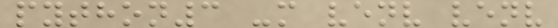python3 -m venv venv
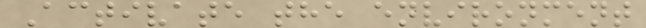Activate the environment
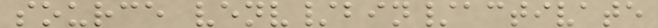source venv/bin/activate
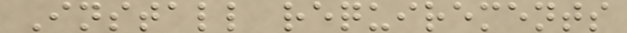Install requirements
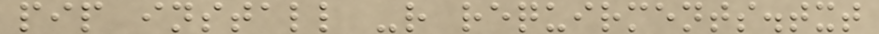pip install -r requirments.txt
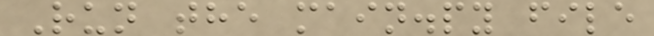Run the main.py file
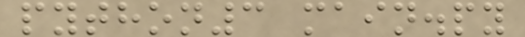python3 main.py
